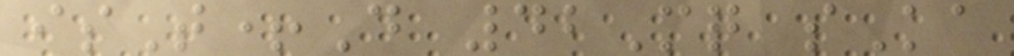isT+D 42Mq sKa
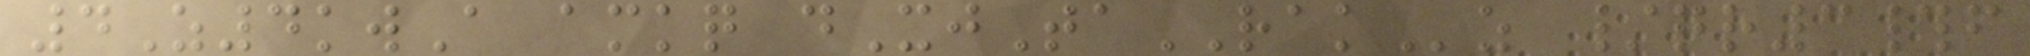4Z4kwA amkq dXjTaRAKz /qr3#f
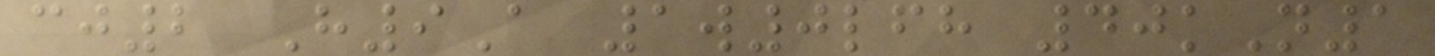cj2 H9A 1w0lfh 40kN1
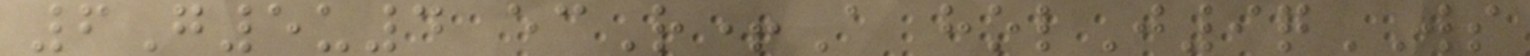6G5u4 ecR+A holJ9qWS
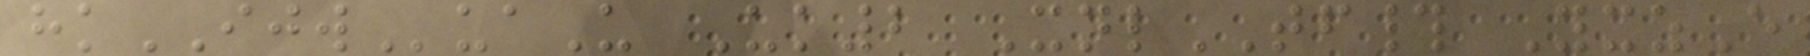hkIJWuaU Uk2 XnlTF# YxzE
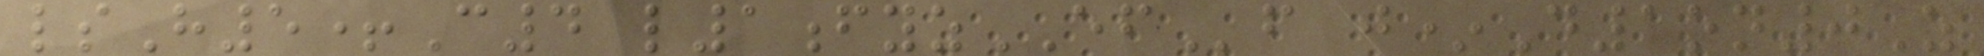lsH5+C4 l1fyzEFf j*D1on0Z
